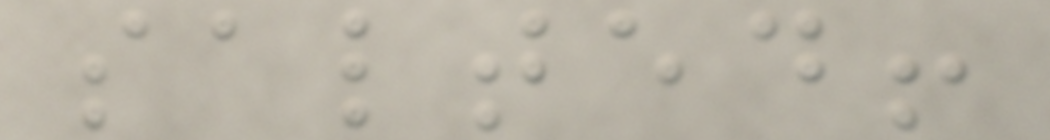salted!
